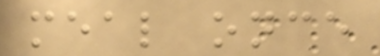meal once
